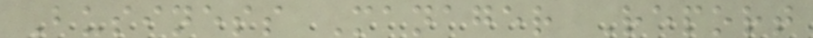Business Manager Report
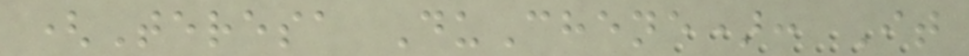(Teresa DuChene): It
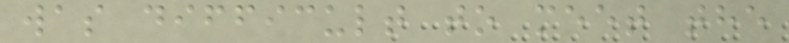was difficult to meet the
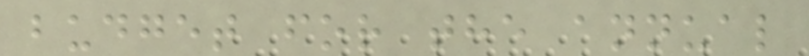budget for the annual
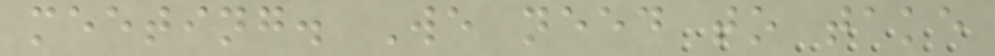meeting. We need to take
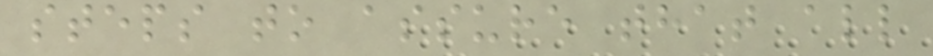steps to assure that all
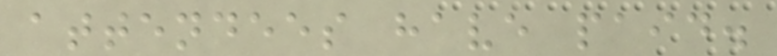attendees have paid.
